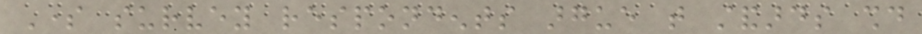Some survey respondents argue that standards should
